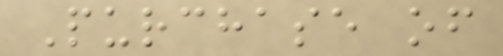Purchase of
